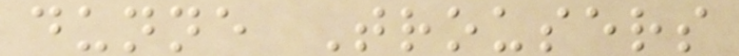dunne Trousers
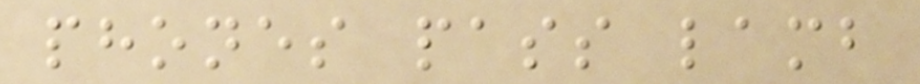phones pass lamb
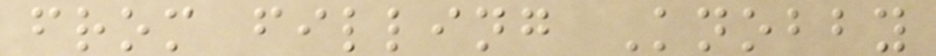from filling Knobby
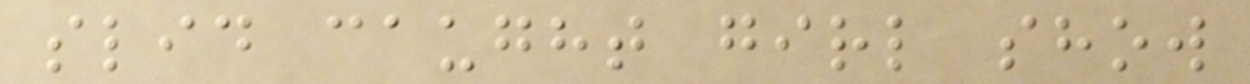slid caught girl show
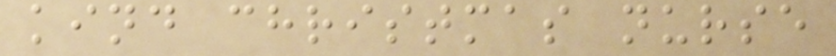kind christmas nurse
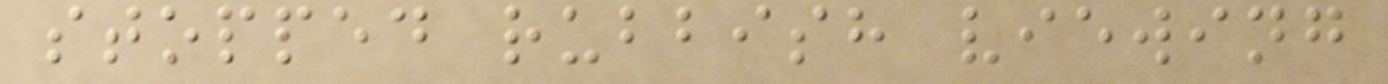stopped rubbish viewing
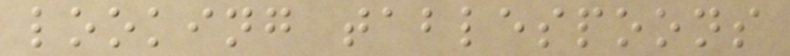looking tablespoons
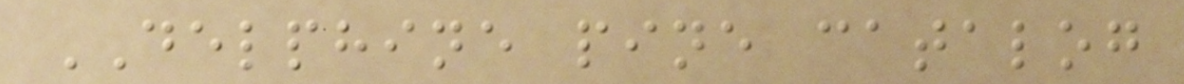DELPHINE pine catalog
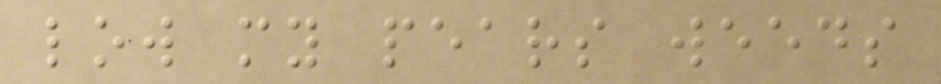low my pears weeds
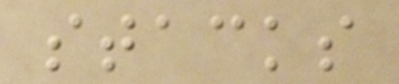stacks
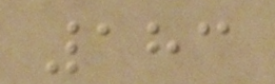183
